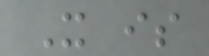It is
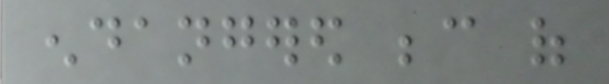endangered because of
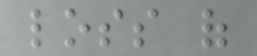loss of
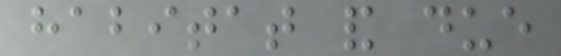habitat and due
